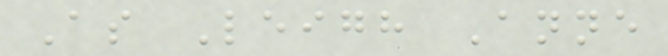As Leigh Anne
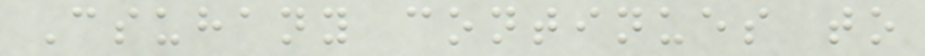Csuhany continues to
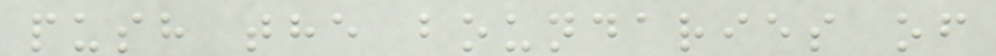push the boundaries of
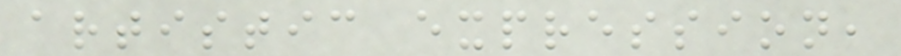artistic expression,
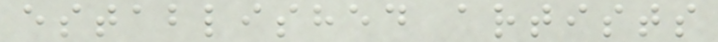established artists
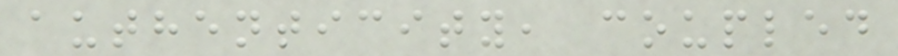authenticity, coupled
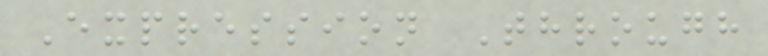Expression Through
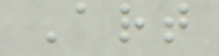Art
